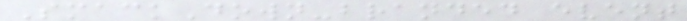SmackDown-branded event
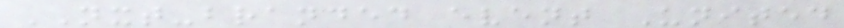NXT-branded event United
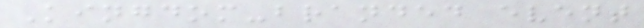Kingdom-branded event
